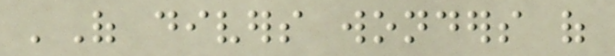'Of divers wonders of
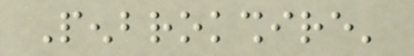Penbrokshire'
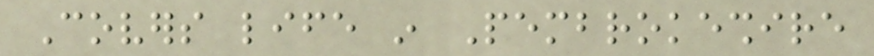Covers life in Pembrokeshire
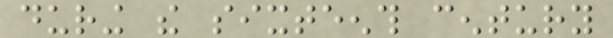during the sixteenth century
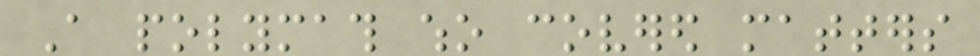A polymath who covered matters
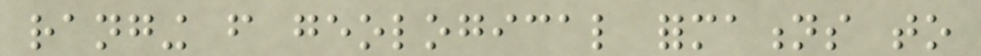ranging from geological formations to
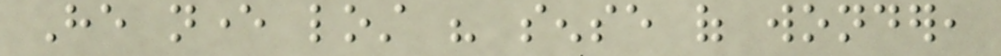He never lost his sense of wonder,
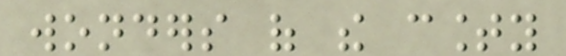wonders of the county
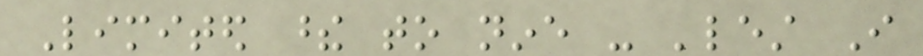Limited these to nine - 'lest I
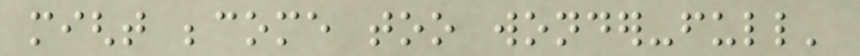might become too wonder-full'
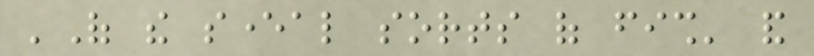'Of the several sorts of fish' and
